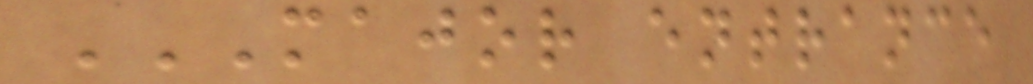MAJOR ENTRANCE
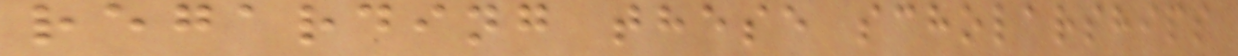regarding these scholarships
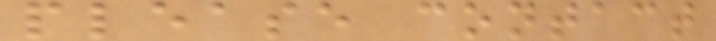please contact
